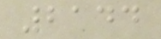2144
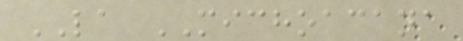LA MICHOACANA
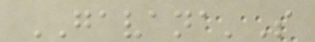GAVANA'S
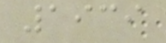1939
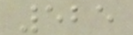525
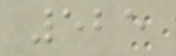525
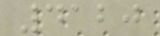4120
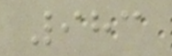983
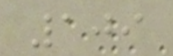109
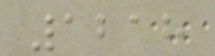1218
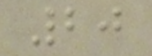20
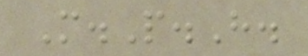M.P.H.
